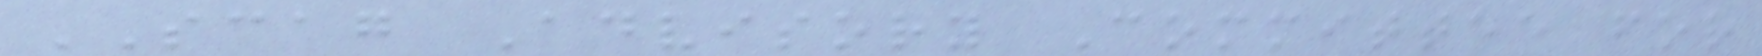SCAG Advisory Committee for
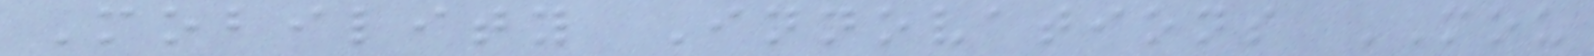Mobility Innovations MOU
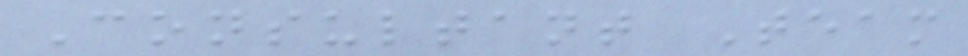Consultant Team
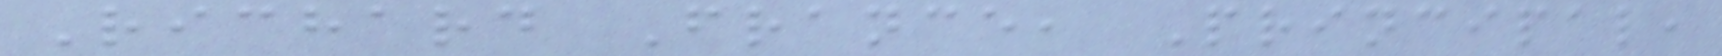Richard France, Principal,
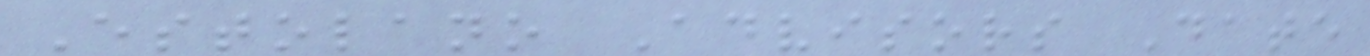Estolano Advisors Date
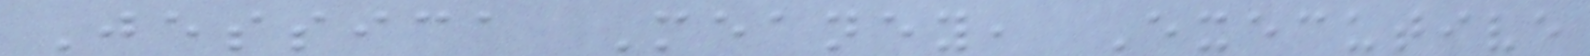Jessica Meaney, Executive
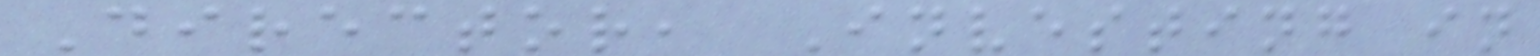Director, Investing in
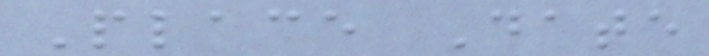Place Date
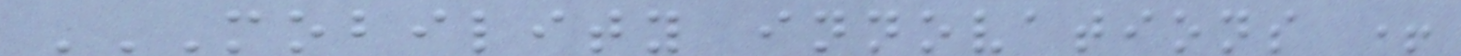MOBILITY INNOVATIONS +
